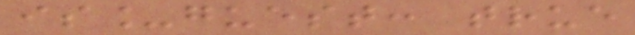is_guest: true
